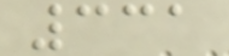331
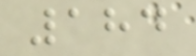184
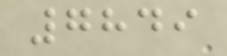7849
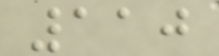110
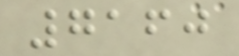7160
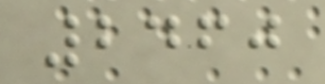2460
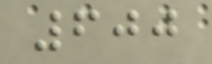600
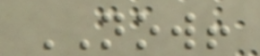NOW!
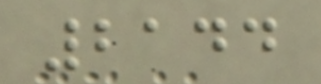2144
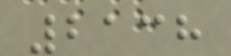2138
